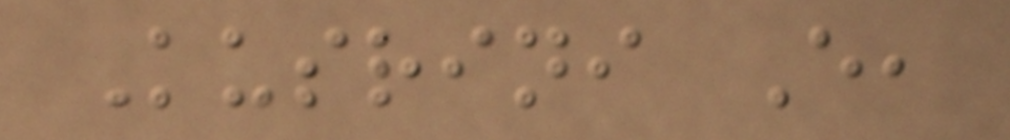Kusrini E,
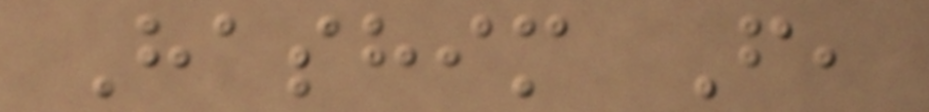Hashim F,
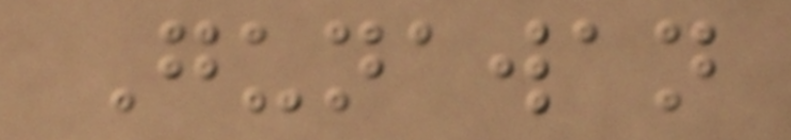Gunawan
